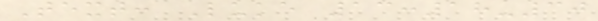Text: Luke 13:18-30
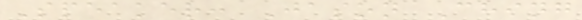Speaker: Jason Ching
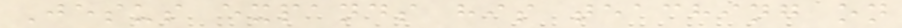Jesus expands his teaching on
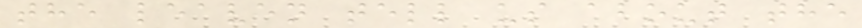the leaven tell us about the
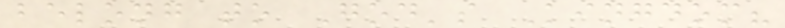belong to God's Kingdom?
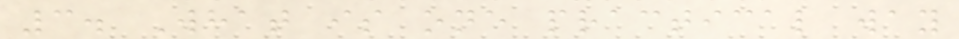3. What is one practical way
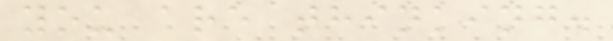you are thinking.
